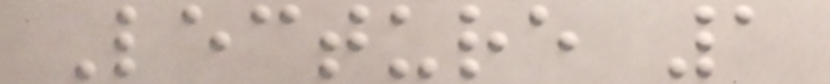Lecture 1
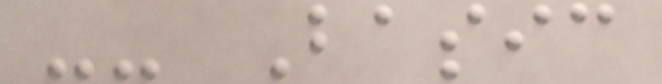-- Basic
